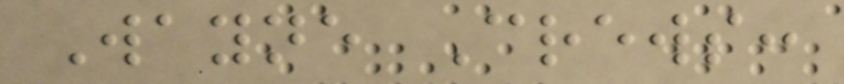Wayne Crews:
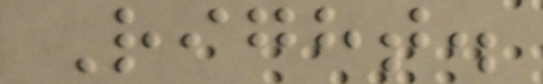Right.
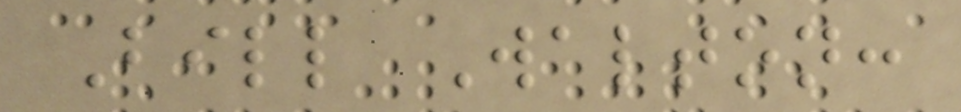Bill Walton:
